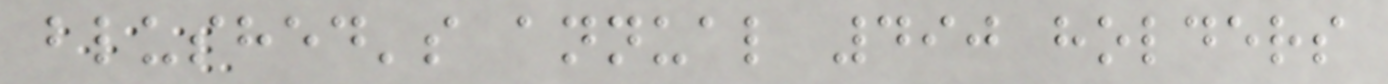blushed's annual 490 holders
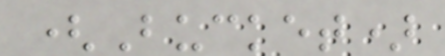(Bucket)
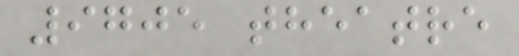9705 theatre
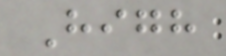High
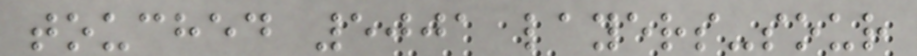touched 5001 layers-sour
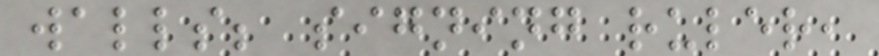walls; signing ruler,
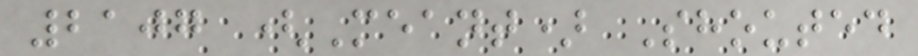2107 (Meant) Shouted
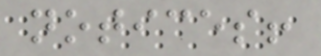notices!
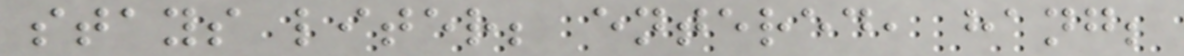stays liter; entered, hang;
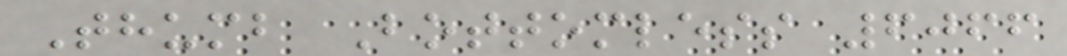Thumb Bottomless 6066
